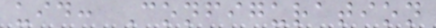uid: Configuration
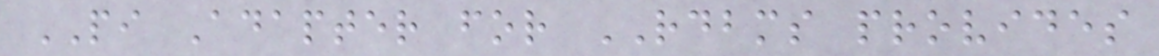PI Adapter for RDBMS provides
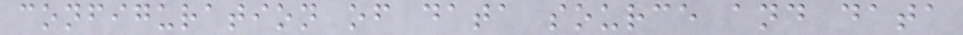configuration of data source and data
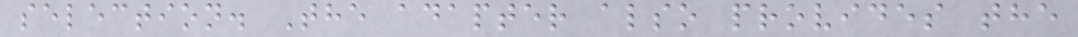selection. The adapter also provides the
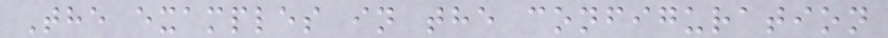The examples in the configuration
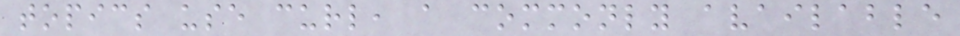topics use curl, a commonly available
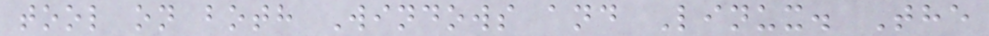tool on both Windows and Linux. The
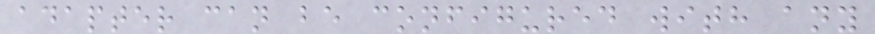adapter can be configured with any
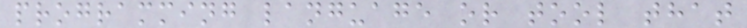programming language or tool that
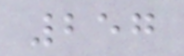257
